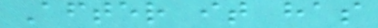After it has
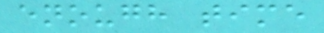enough time
